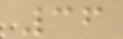36
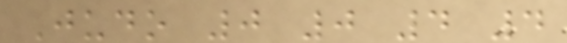Judo 0 0 4 4
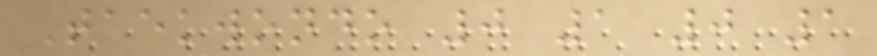Taekwondo 0 1 0 1
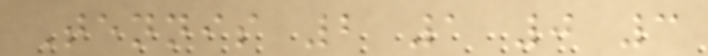Tennis 2 1 0 3
